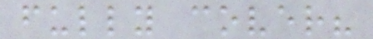fully cover?
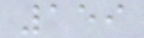159
